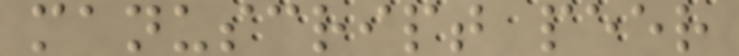manuscript peer
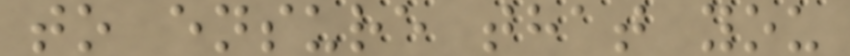to ensure that you
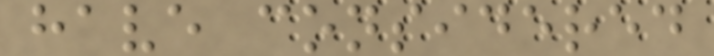have considered
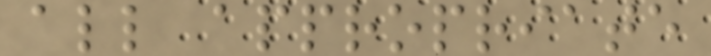all appropriate
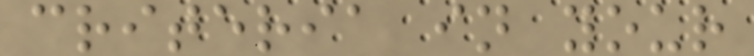criteria in your
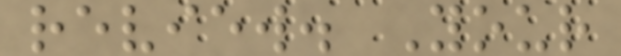review. Your
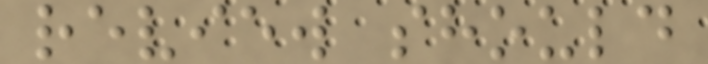review should
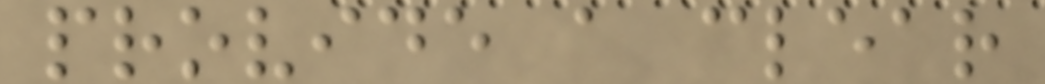provide a clear
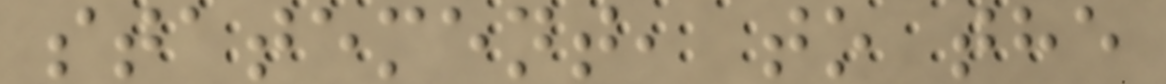statement, to the
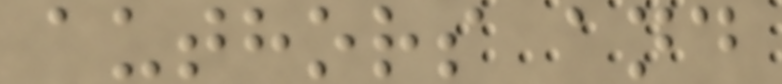authors and
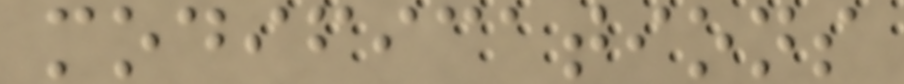modifications
